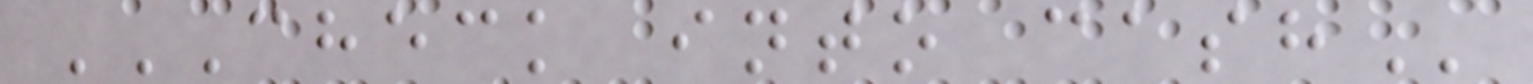CHECK INTO CASH
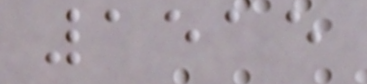1515
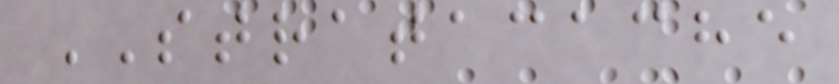STRATACACHE
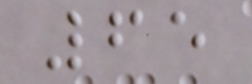65
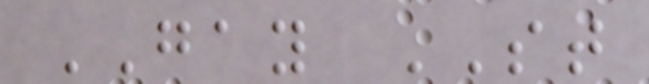GAY ST
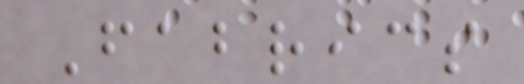Fabrics
